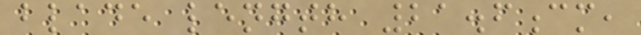blade length 21.6cm,
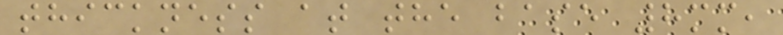thickness at the base 8mm,
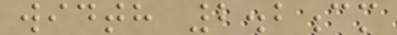width 2.2cm
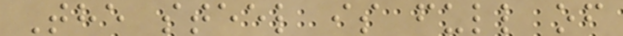The steel is full of
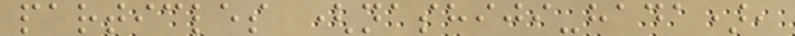particles (nashiji-hada),
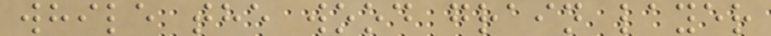while the wood grain layer
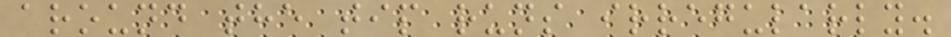around the tip runs irregularly.
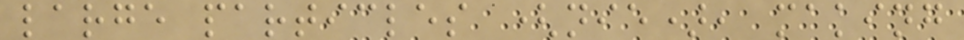large particles (nie), making
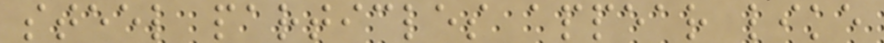steel particles appear like
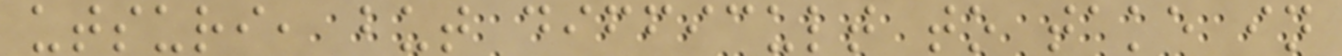utsuri, but difficult to take in
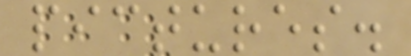pictures.
